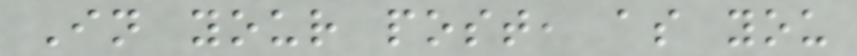In your post, as you
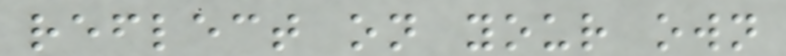reflect on your own
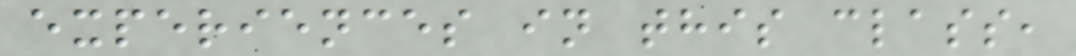experiences in this class,
